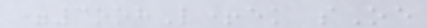=3oohL+ek sOe
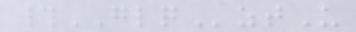#GLQztU
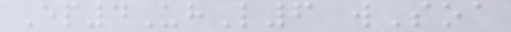Ep4UhL6 wSoa
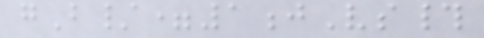gB/=1jVs#
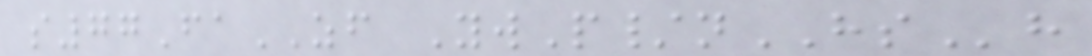s77FaZF YwP/nHSh
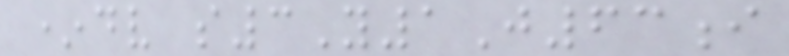*dv s3Y1J63i
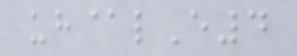uh@lE4
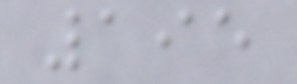195
